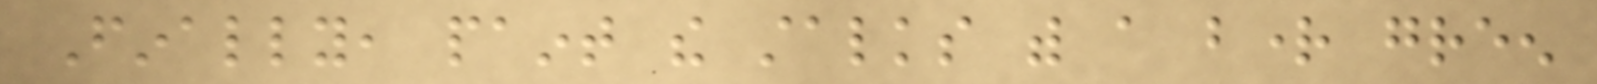Finally, paint the stalks with a bright green
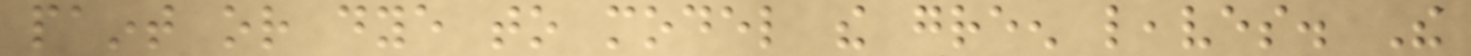paint or dye to model the green leaves. The
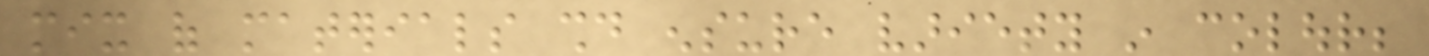mix of materials should ensure variety in colour;
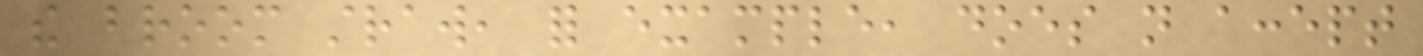the broom straw, for example, does not accept
